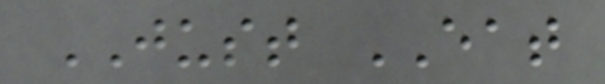JUST EAT
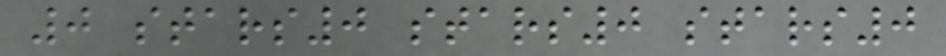0 stars0 stars0 stars0
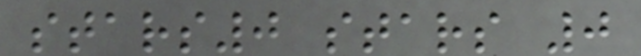stars0 stars 0
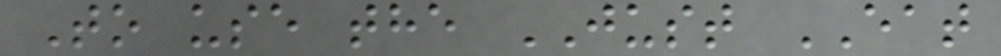To use the JUST EAT
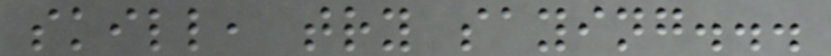skill, try saying...
